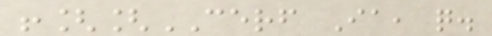![[CERF Ia, q.
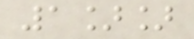1]]
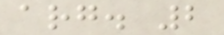arg. 2
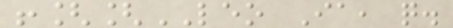![[LEO Ia, q.
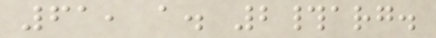61, a. 2#arg.
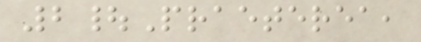2|Praeterea,
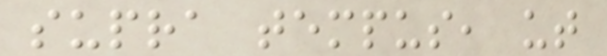supra tempus, ut
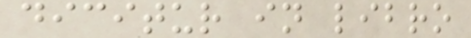dicitur in libro
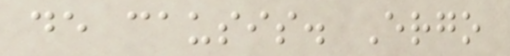de causis. Ergo
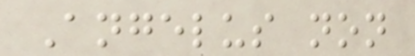Angelus non
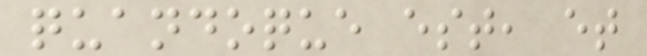quandoque est, et
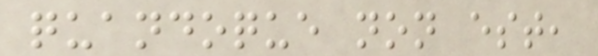quandoque non est,
